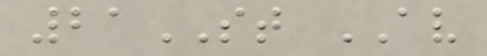21ST AV
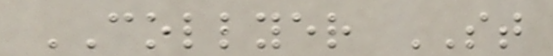COLLYER ST
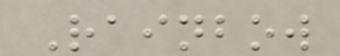Rainbow
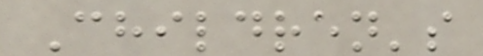Children's
